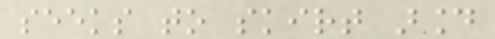seeks to skirt around
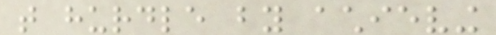that hurdle by achieving
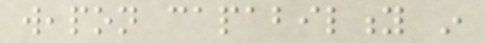weapon capability in
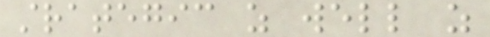strategic as well as
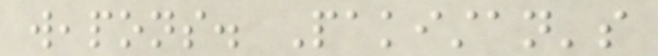weapons. Pakistan's
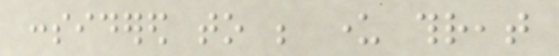considered to be under threat
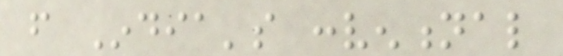from India's conventional
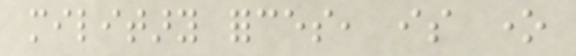military forces, is one
